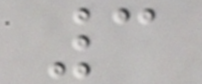3
